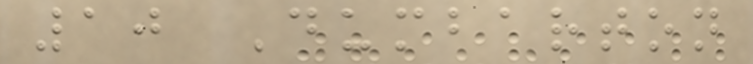10 Dumbarton
